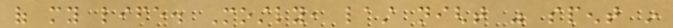of my life. Mostly, last night was spent in
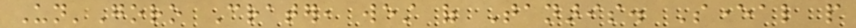Un'Goro Crater, west of Tanaris. Several people
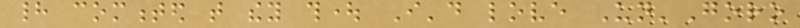had commented that they thought I'd love Un'Goro
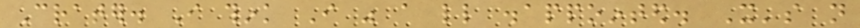Crater. I think I was a little disappointed. It's not
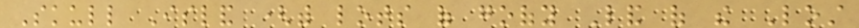Skull Island (with lots of goofy Land of the Lost
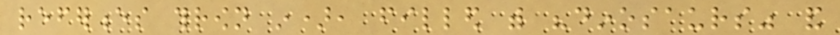references thrown in), filled with "dinosaurs" and
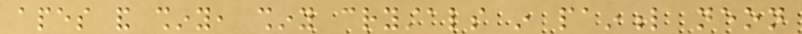apes and shiny, shiny crystals in painful neon
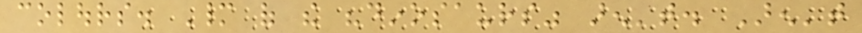colours. Many of the "dinosaurs" aren't. Aren't
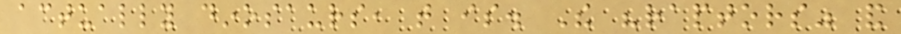actually dinosaurs, that is. The "raptors" and
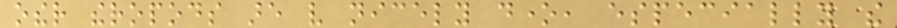other theropods are very nicely done, especially the
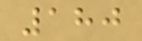180
